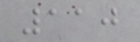110
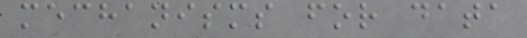mechanisms for data
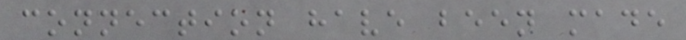connection have been made
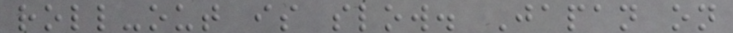roll-out is slow. Japan on
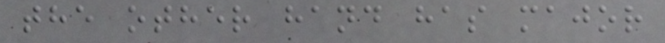the other hand has major
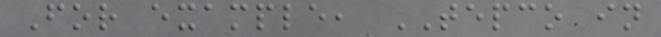For example, TEPCO in
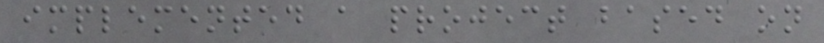implemented a project based on
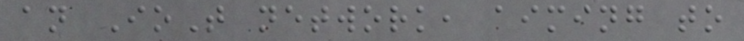an IoT network, aiming to
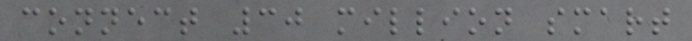connect 30 million smart
